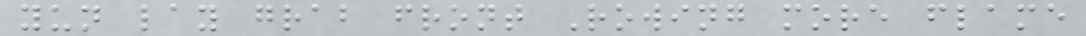yun lay grab front Rowing more flame
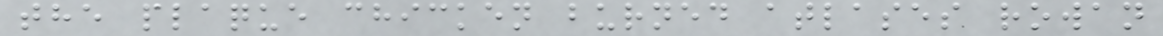the plaque chicken burned atlases rowan
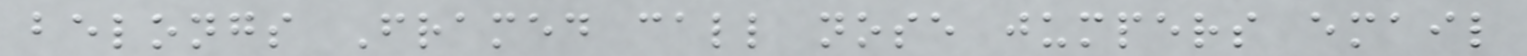belongs Framed call nose jumpers email
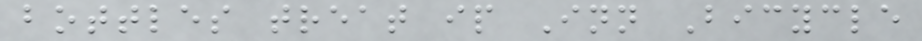bottles treat ip Inn Bicycle
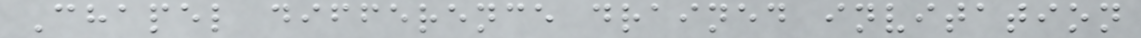Chapel difference drained invitation
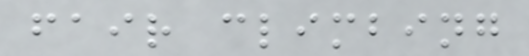fair climbing
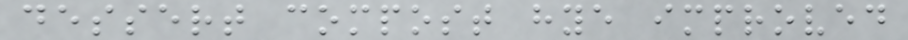dessert compost hye improved
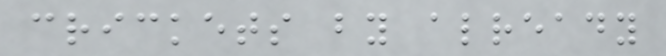crickets by already
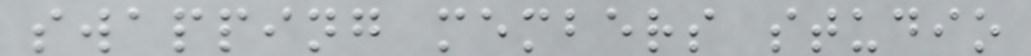swapping members studio
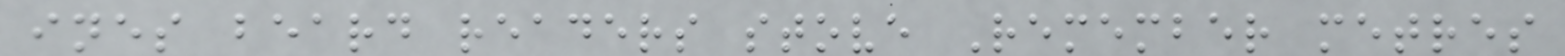ines beard readers stove Remember metres
